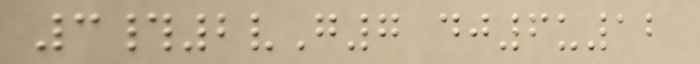3#2vG7 dj6u12
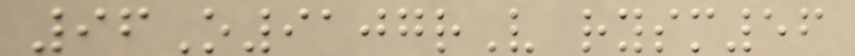96O9107rV rysm56
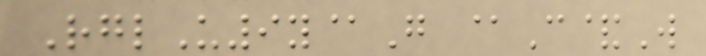RglU9y@G @C&W
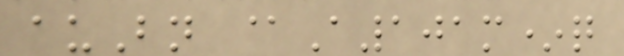auBn @A101m*q
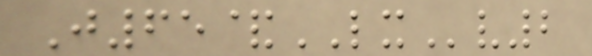J65&LXv2
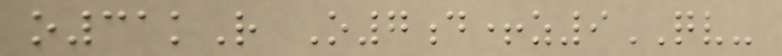o31kR O7d+z9QV-
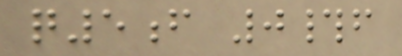q5f 0#f
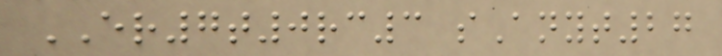ER7t0rc3 sAnyt27
